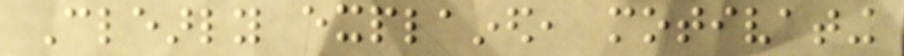Clearly explained, motivating
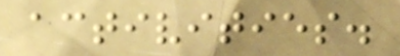activities.
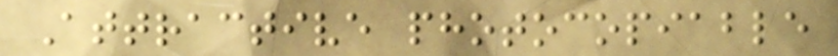Attractive photocopiable
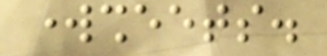worksheets.
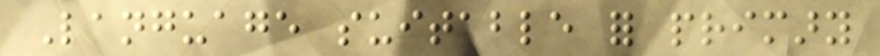Language suitable for primary
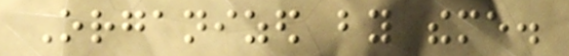Organized by theme.
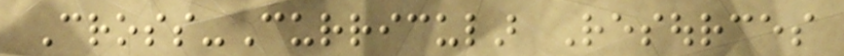Cross-Curricular Resources
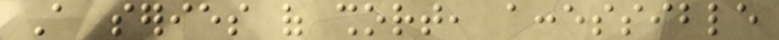A series of short, accessible
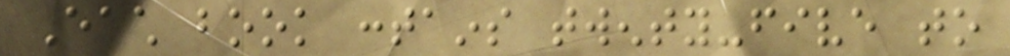Each book contains twenty-five to
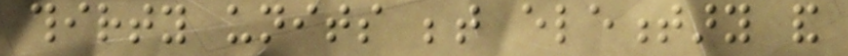thirty units between elementary and
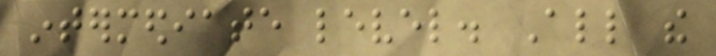intermediate level. All the
